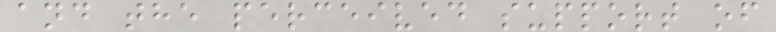and the perceived support of
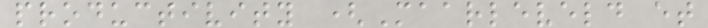productivity (Maarleveld et
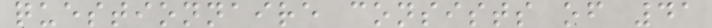questionnaire consists of 41
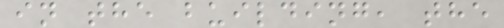in the building, the
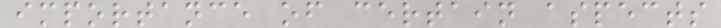importance of certain aspects
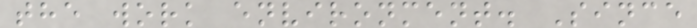the work environment. Since
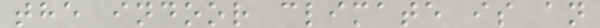the indoor climate is an
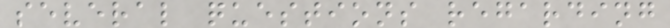several questions regarding
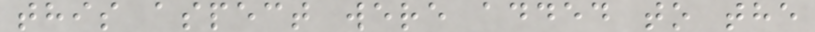this aspect were added to the
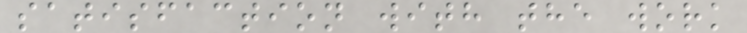satisfaction with the work
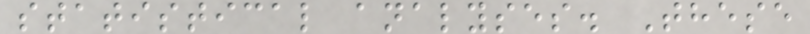statistical analyses. These
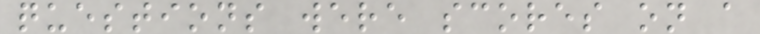questions were scores on a
